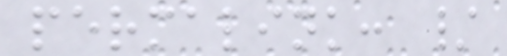permalink: /
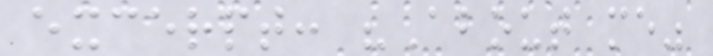excerpt: "About me"
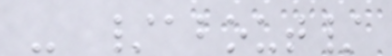- /about/
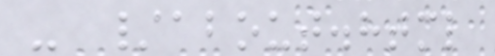- /about.html
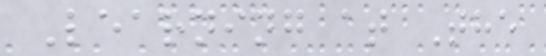Learning at The
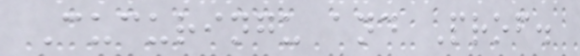Cucuringu and Prof.
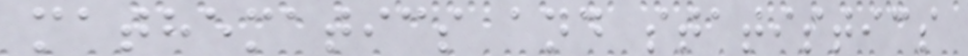mathematics and statistics
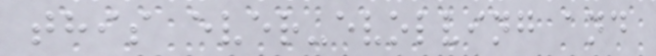this ever-evolving and
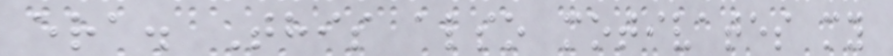era. This also motivates my
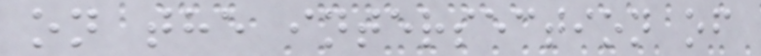on the intersection of
